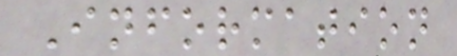Information
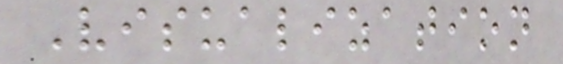Visualization
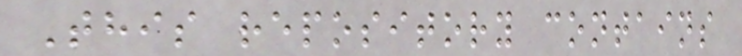This repository contains
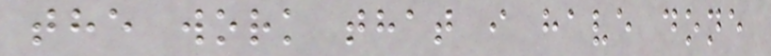the work that i have done
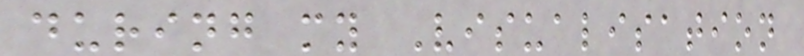during my Visualisation
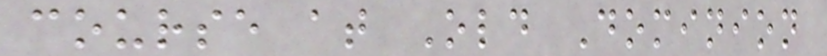course at Old Dominion
